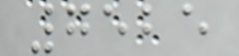7525
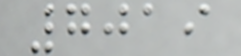7019
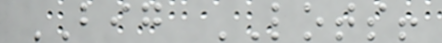BIG LOTS!
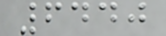6440
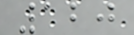120
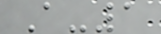A-1
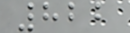822
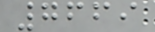7669
